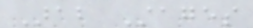Arab Stages
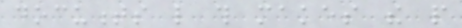documents like this makes the people
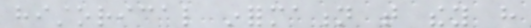historical information that they have
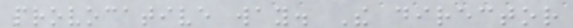provocative way. The director
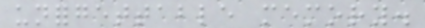unforgettable memory.
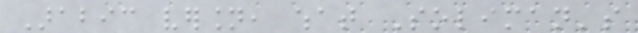Arabic version, what Soliman's
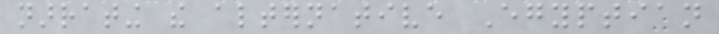narrating the alternative Egyptian
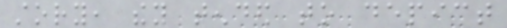story, they tended to depict
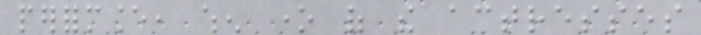performance, when one of the actresses
